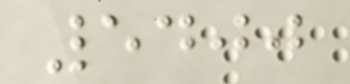5400
